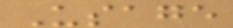Usage
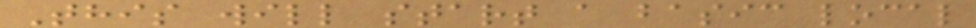This will start a basic local
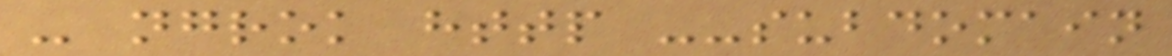- ngrok http --subdomain
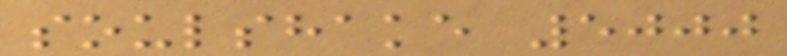soulshake 5000
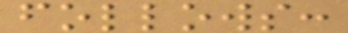follows:
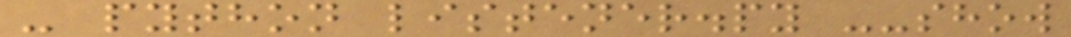- python listener.py --show
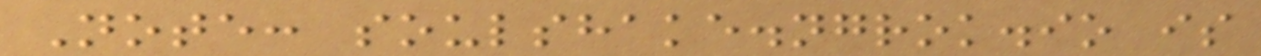Note: soulshake.ngrok.io is
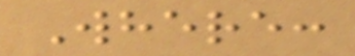Where:
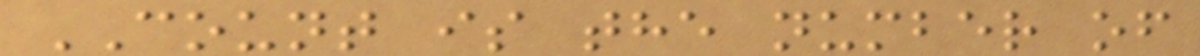COUNT is the number of
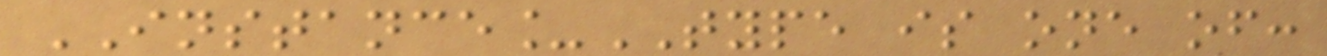INSTANCE_TYPE is one of:
